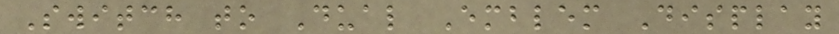Switch to Dual Emblem Display
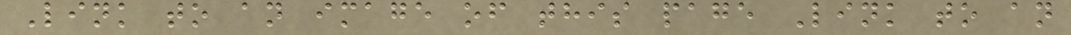Link to an image of this page Link to an
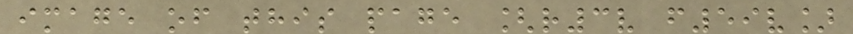image of this page [r3v f59v]
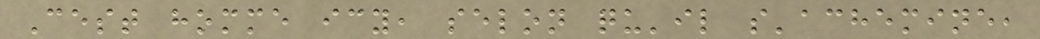Cest homme icy, selon qu'il s'achemine,
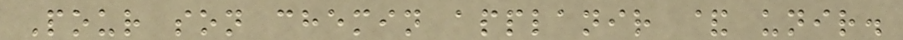Pour son chemin applanir & unir.
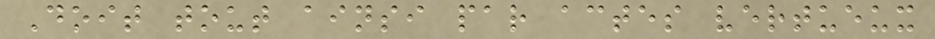Doit tout ainsi par actes vertueux
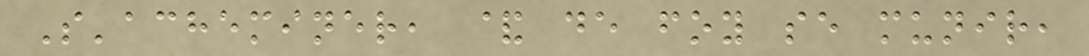S'acheminer, & de foy se munir,
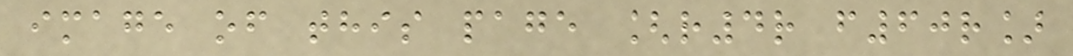image of this page [r4r f60r]
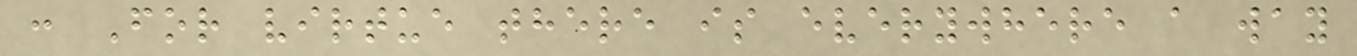: For virtue there is everywhere a way
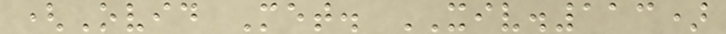(Ovid Met. XIV.113)
